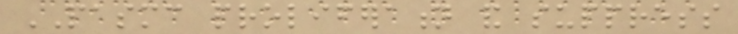PASMC proliferation and suppress
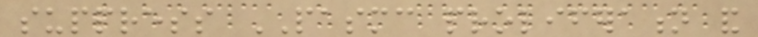suppress PASMC proliferation and
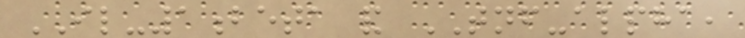IL-1beta and TNF-alpha,
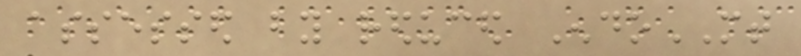assessed by reduced EndoMT
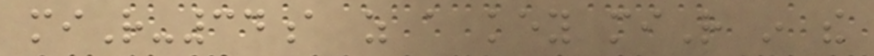miR-34a as a key miR in the
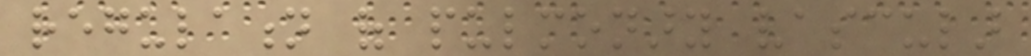regulation of pulmonary vascular
